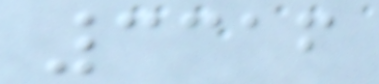3316
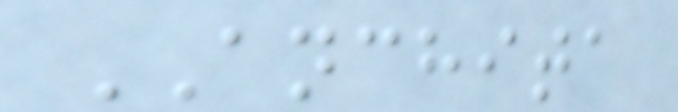ANCHITA
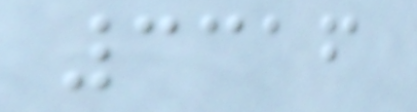3316
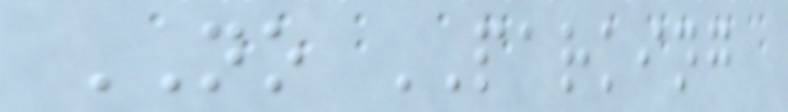NO PARKING
